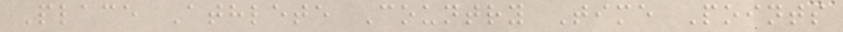Place Athlete Country Time Points
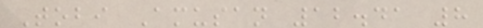Tobi Amusan 12.41 8
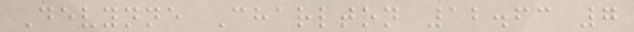Devynne Charlton 12.63 7
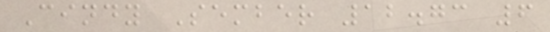Cindy Sember 12.73 6
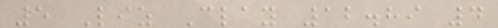5 Liz Clay 12.89 4
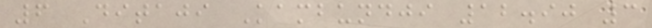6 Ditaji Kambundji 12.90 3
